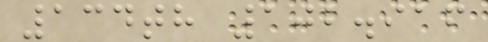134th 102.916
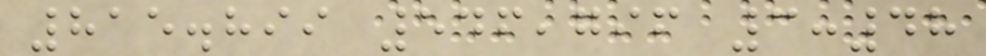815.899 546,796 3:48
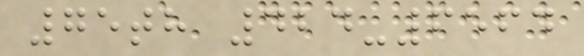75th 424-6564
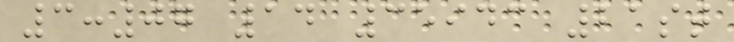3:07 14 35943 21st
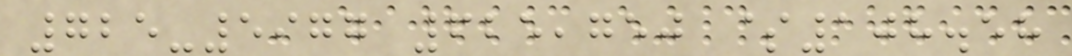725-5977 625,750 $108.58
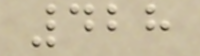428
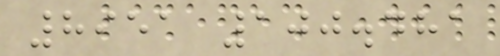8951 100.481
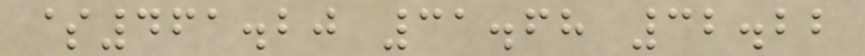$461.20 31.68 32.22
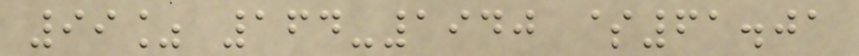99% 164-1940 $61.01
